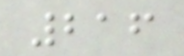216
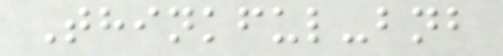Thinkful-bnb
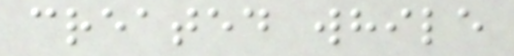created while
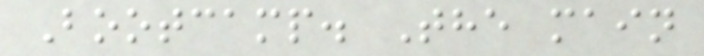Bootcamp. The main
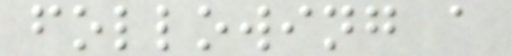following a
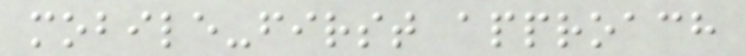mobile-first approach
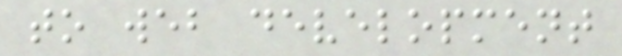to web development
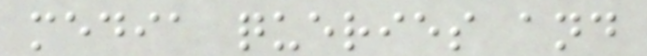media queries and
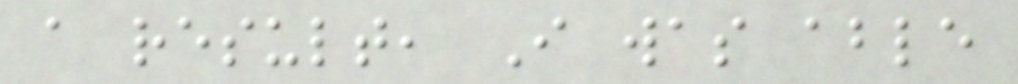a result, I was able
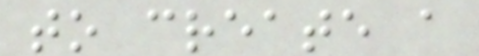to create a
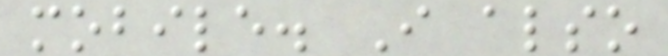mobile. I also
